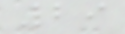29
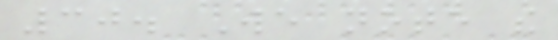30. We note the
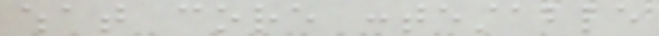what core contestable
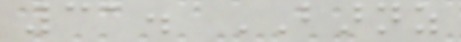31. BARNZ
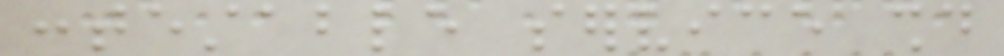contestable service should
